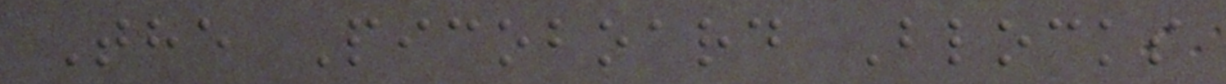The Picoboard Blocks
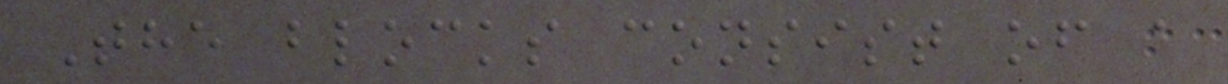The blocks consist of a
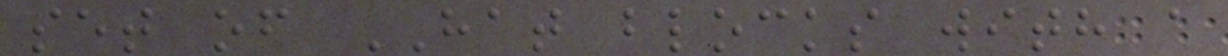set of HAT blocks with a
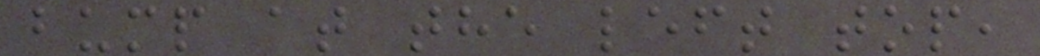bump at the left top,
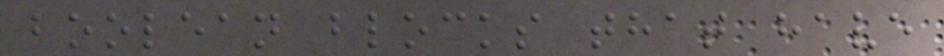boolean blocks that have
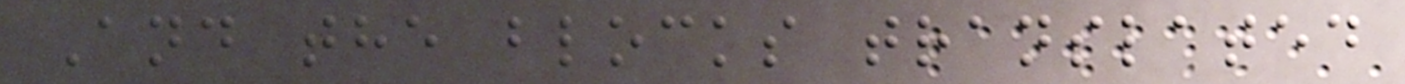And the blocks translated
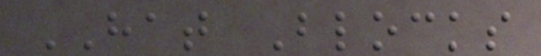HAT Blocks
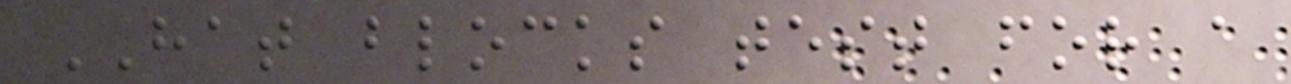HAT blocks test for a
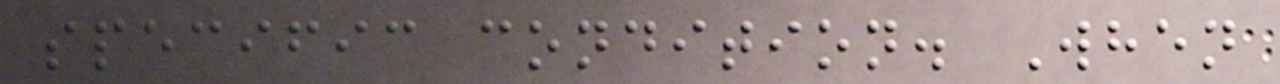specific condition. When
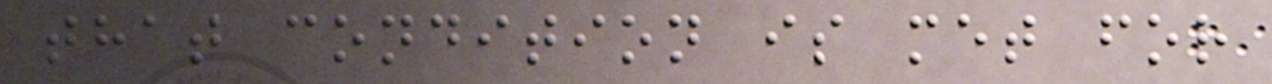that condition is met for
